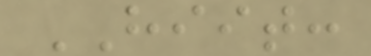HIIT:
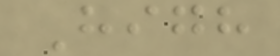High
